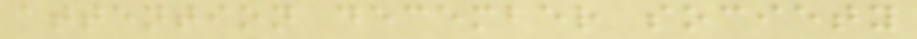attention december society
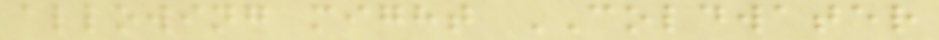allowing might COLDWATER
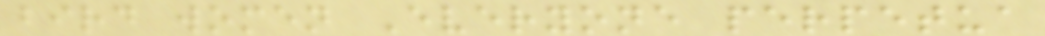bird women Everyone perpetua
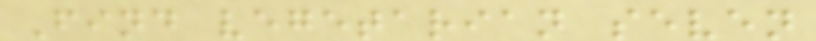Find vegetarian seven
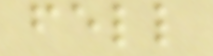fell
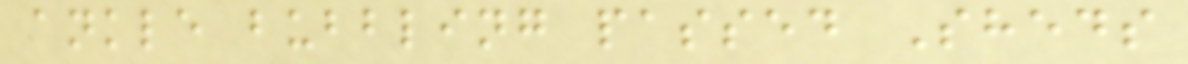ankle bubbling passed Sheds
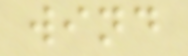wind
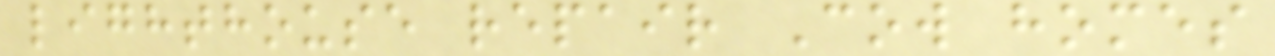lighthouse repair Cow homes
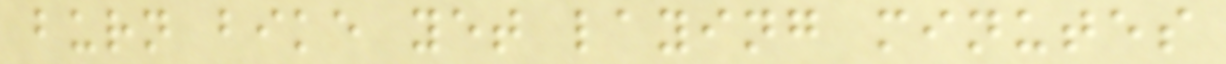burn bike yet laying minutes
